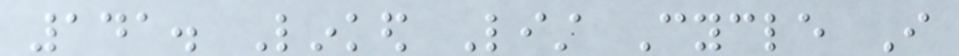141. Linked List Cycle I
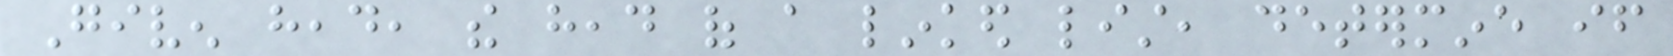Given head, the head of a linked list, determine if
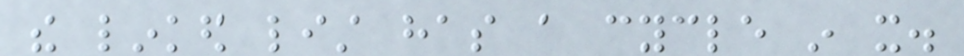the linked list has a cycle in it.
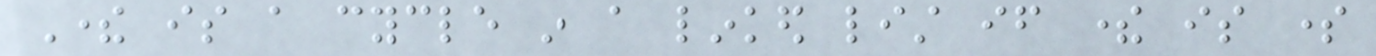There is a cycle in a linked list if there is some
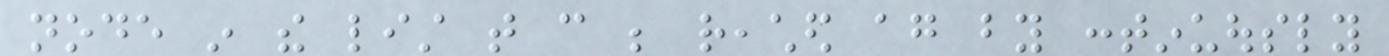node in the list that can be reached again by continuously
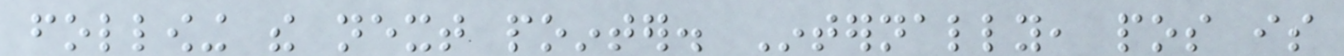following the next pointer. Internally, pos is
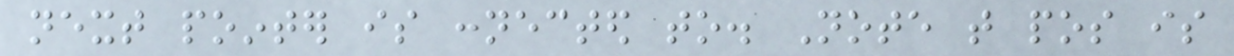next pointer is connected to. Note that pos is
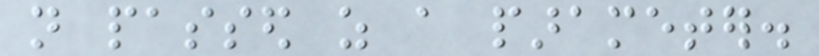not passed as a parameter.
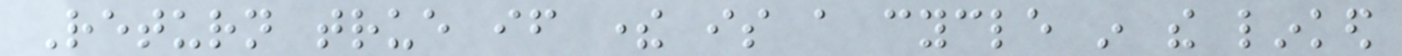Return true if there is a cycle in the linked
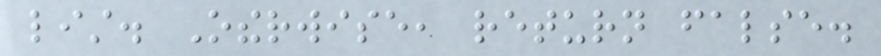list. Otherwise, return false.
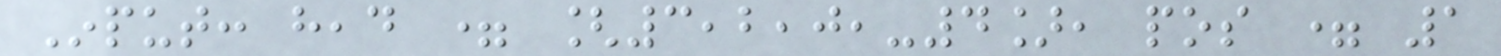Input: head = [3,2,0,-4], pos = 1
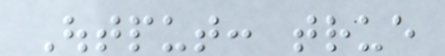Output: true
